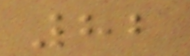82
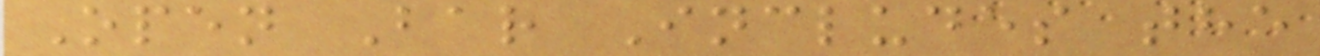Open Bar Includes the
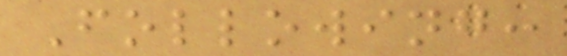Following:
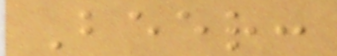Beer:
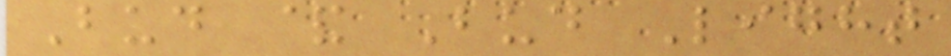Bud & Bud Light
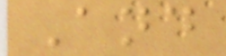And
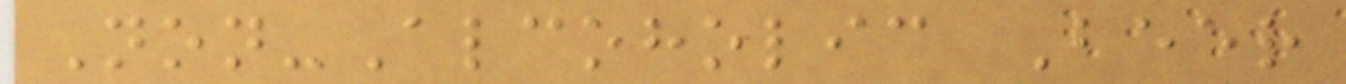Non-Alcoholic Beer
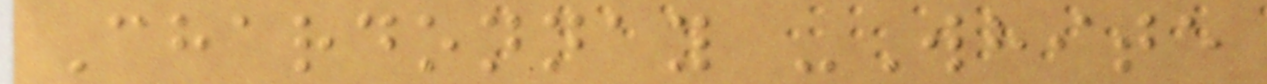Chardonnay -White
